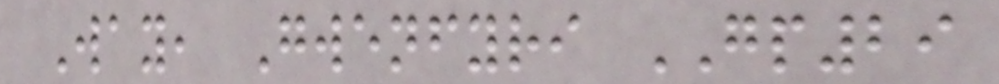Way, Gwenfyri GP29
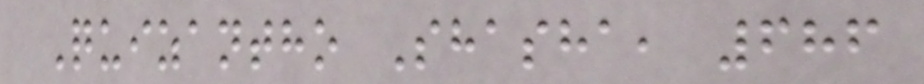Quizantho Shasha, 686
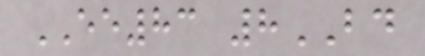EE83 8BD
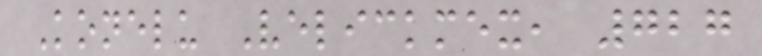Konelu Velickmex, 727
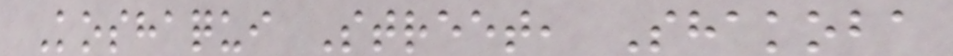Koshaqui Street, Shakoba
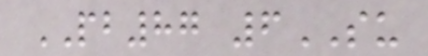PB87 6SU
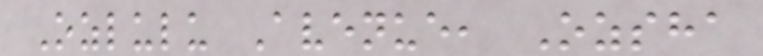Ozlulu Avenue, Ozsha
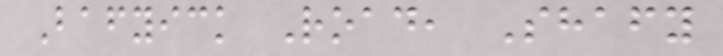Bafyick Road, Shafy
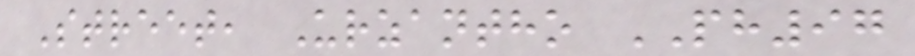Street, Urzantho PH97
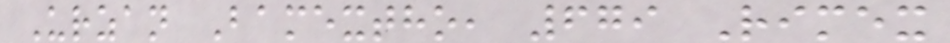Urzan Bamextho, 679 Rimex
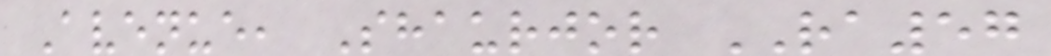Avenue, Shaurjor RA57
